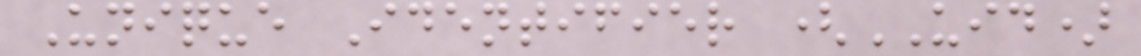Unique Identifier (UID)
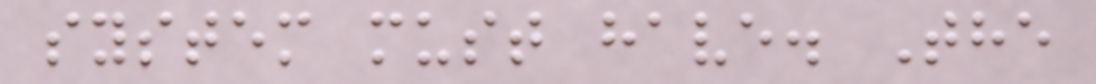system must have. The
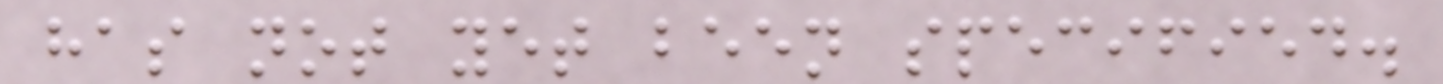has not yet been specified.
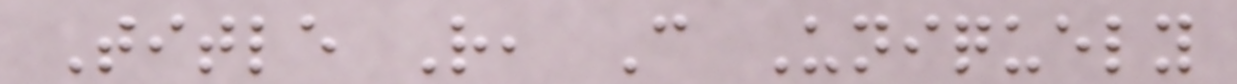Title R, C Uniquely
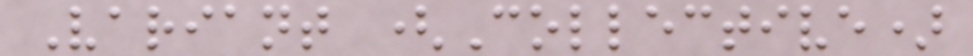Variant (Collective)
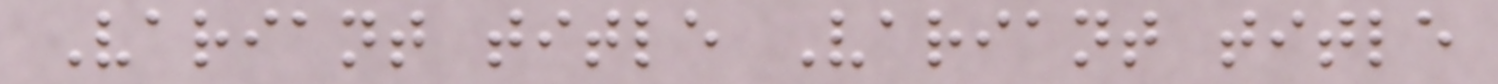Variant title Variant title
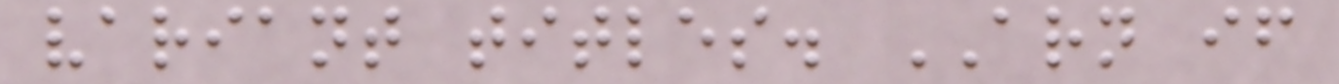variant titles. ARN if
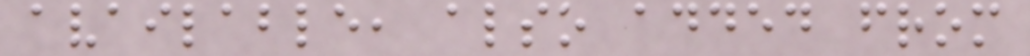available, also added from
